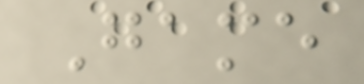Game
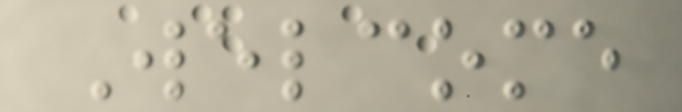Welcome
